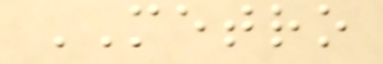METRO
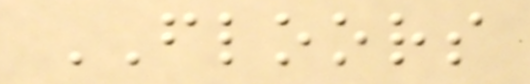FLOORS
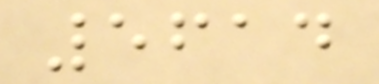5614
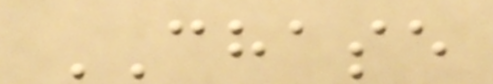CHASE
